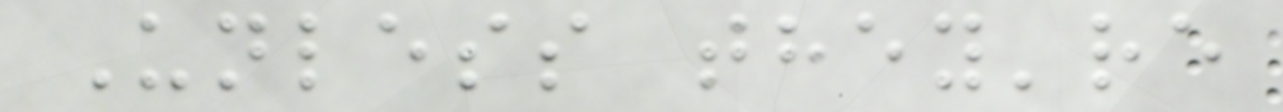Unless they're
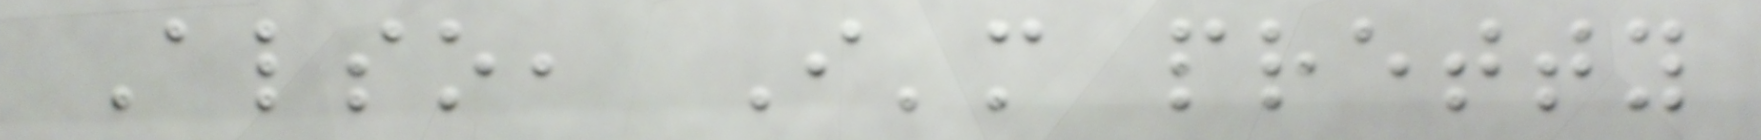Also, I'm pretty
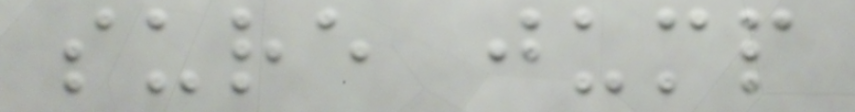sure jump
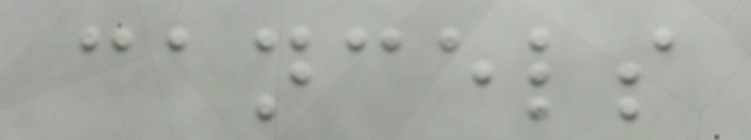cancels
